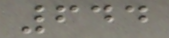644
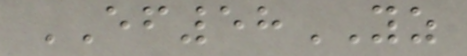EF58YZ
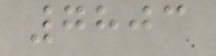7803
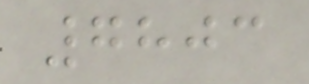7803
